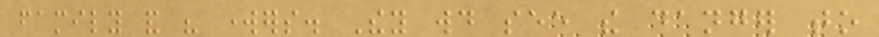family and his workers. They would see the danger to
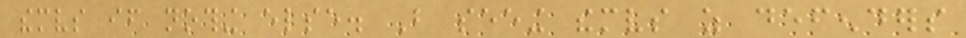themselves if nothing else. But seeing themselves as defenders
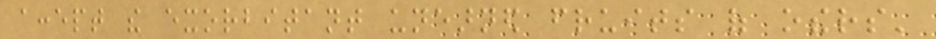accept the exorbitant unearned fruits of others'
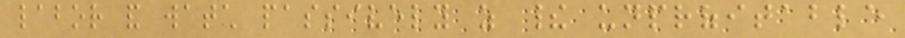labor and watch passively as their unprofitable
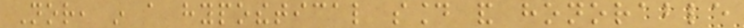Nor, in a hypothetical sound and honorable
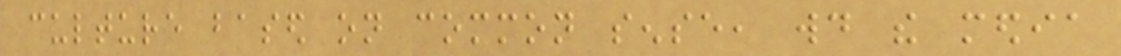culture based on common sense, would the media
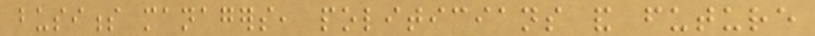business managers, politicians and future
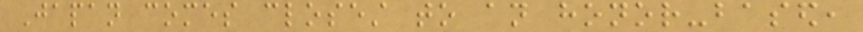Japan comes closest to an honor-based,
